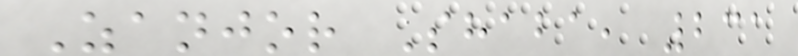Zanjor Shaba, 231
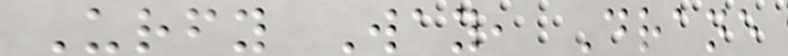Urfy Way, Drane
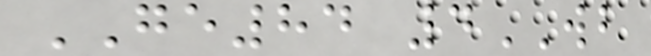GE84 4WB
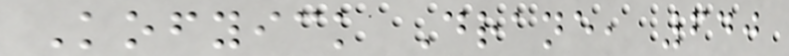Kofyick Drane, 640
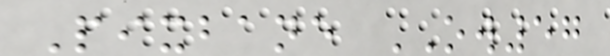Pixbane OW57
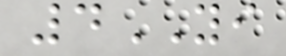4YI
